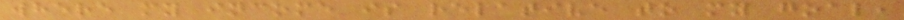where my income is relative to my goal,
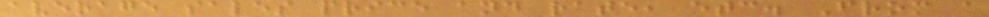average sales price and rate, etc. From a
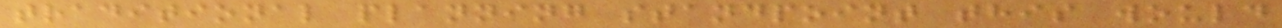traditional planning standpoint this would
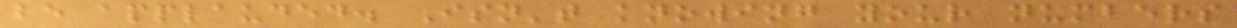be applauded. Isn't knowing your numbers
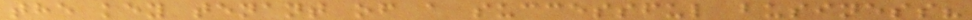the key tenant of a successful business?
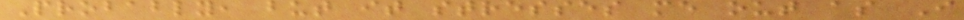Probably, but it stresses me out as I
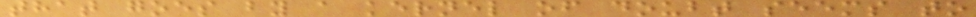that goes by a kernel of doubt seems to
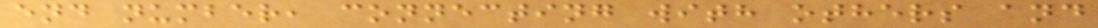end number, connecting with others and
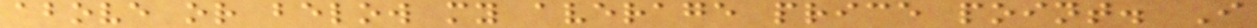above or below my average price point. I
